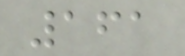161
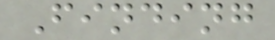Finding
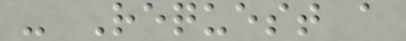- Request a
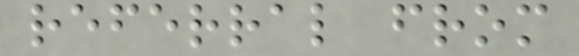referral from
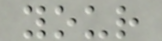your
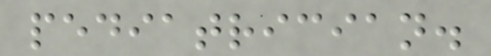pediatrician.
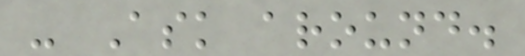- Ask around.
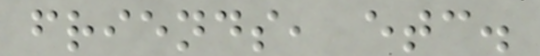friends, etc.
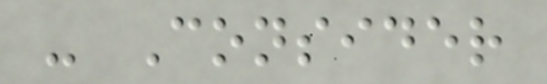- Consider
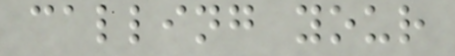calling your
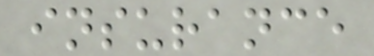insurance
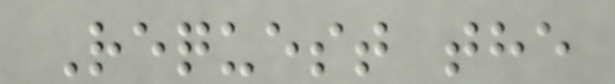Request the
